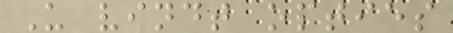U vindt opties
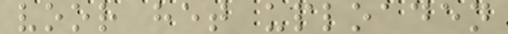voor het uploaden
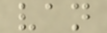van
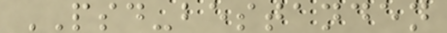PSD-bestanden
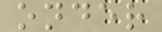onder
